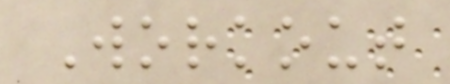Workout
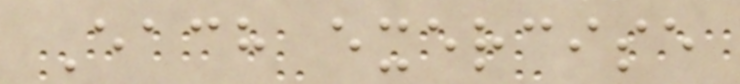Each exercise
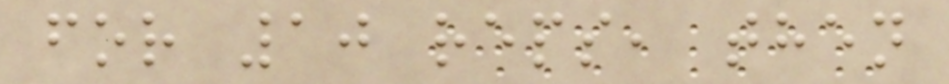for 10 reps, then
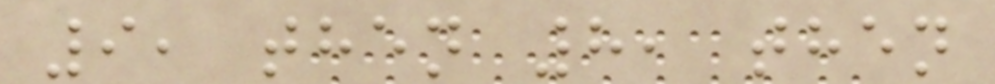9, then 8, then
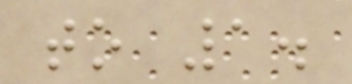to 1.
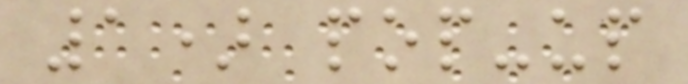1) pop-up
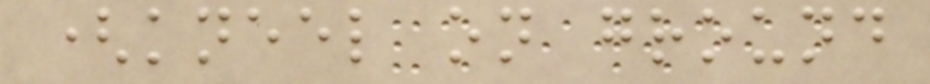(kneel on ground
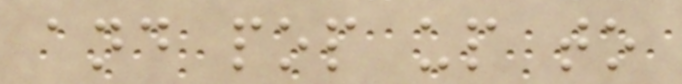and pop up to
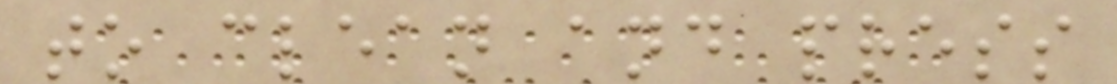to clean and press
